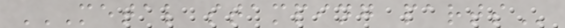METAL STAMPING PARTS
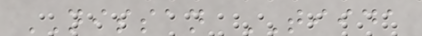NISSAN TIIDA
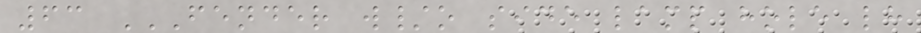63 FENDER W/O SIDE LAMP HOLE LH
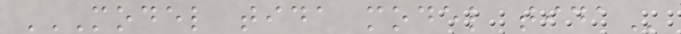MODEL TIDA MODEL TIDA
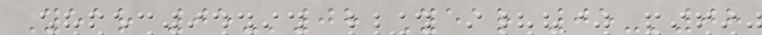Year 05-'08 Year 05-'08
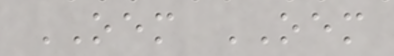OEM OEM
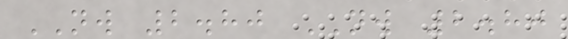NW 2.80 NW 2.80
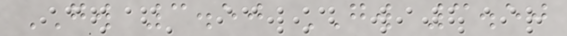GW 3.50 GW 3.50
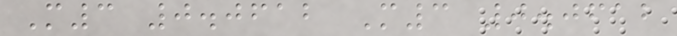M3 0.0612 M3 0.0612
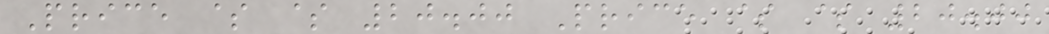Price $ $ 20.00 Price $ $ 20.00
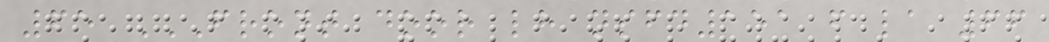65 FRONT DOOR LH NSFD151 F LA 66
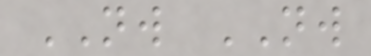NW NW
